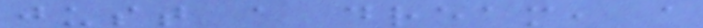just a dream, a
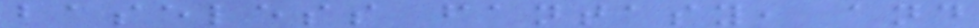baseless fantasy, and
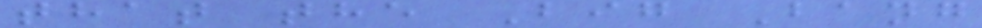that the Big Bang
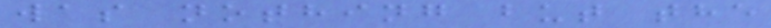was nothing but the
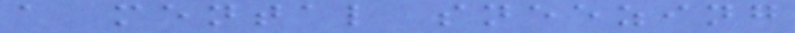a mental sneezing
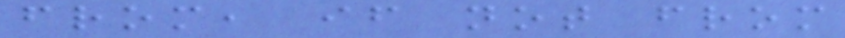from, if not from
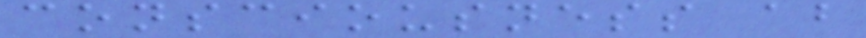consciousness ab
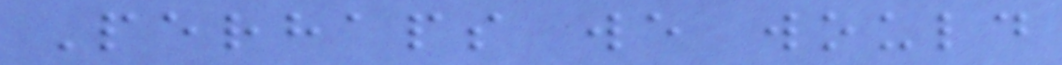Perhaps we would
